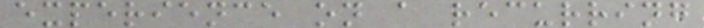experience on a recurring
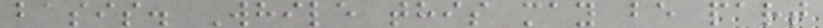basis. While this may be part
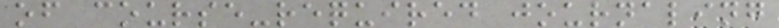of course-required journaling
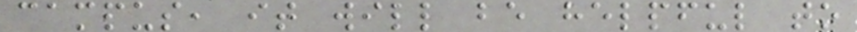campus, it will be helpful to
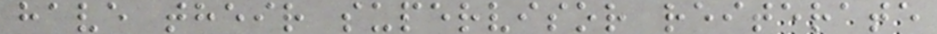have their supervisor reiterate
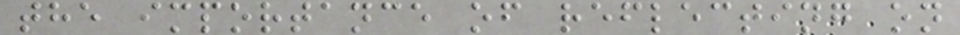the importance of reflecting on
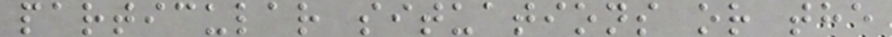particular situations or the
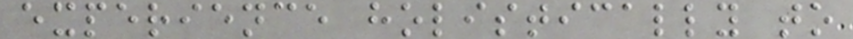experience holistically to
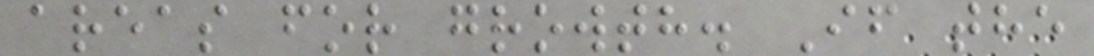areas for growth. If the
